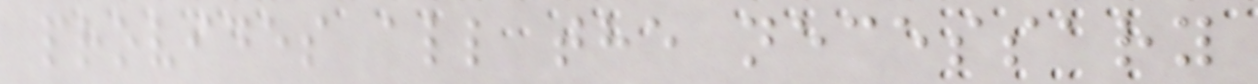provides all the necessary
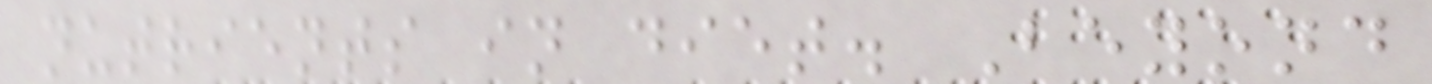nutrients in diet. Beyond
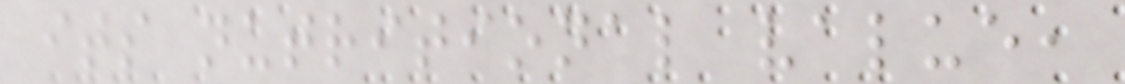its nutritional value,
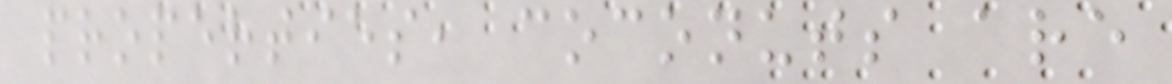properties, coconuts are
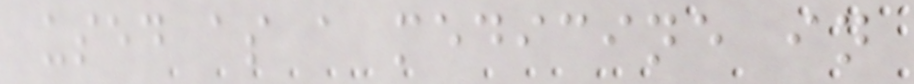used as a medicine in
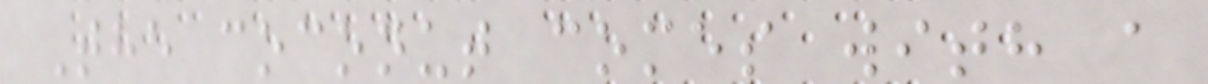The coconut comes with a
